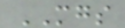MGS
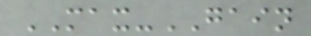MAX-GAIN
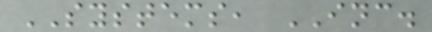SYSTEMS, INC.
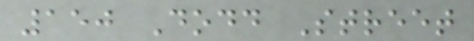150 Dodd Street
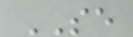SE
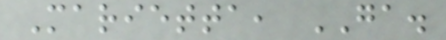Marietta, GA.
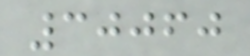30060
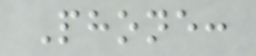Phone:
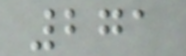271
